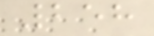258
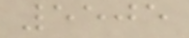5505
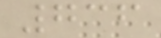736
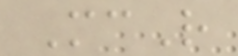McR
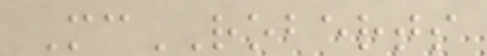McROBERTS
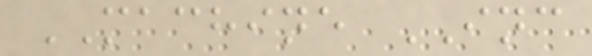MACHINE INC
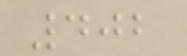402
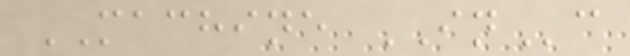MACHINE INc
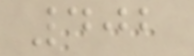402
